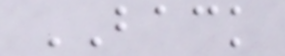BACK
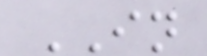IN
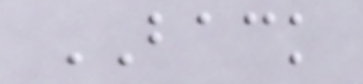BACK
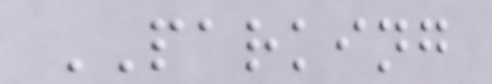PARKING
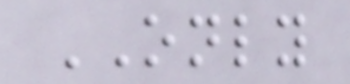ONLY
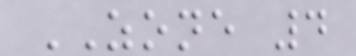ZONE 4
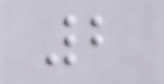2
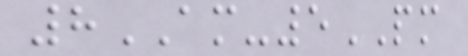8AM-5PM
